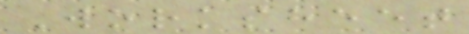Worksheet
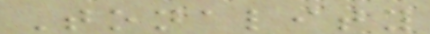Tonality
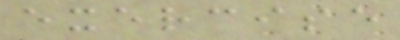exercise
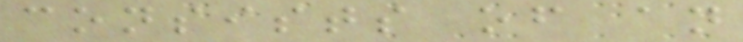consists of an
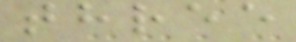three
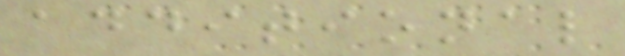additional
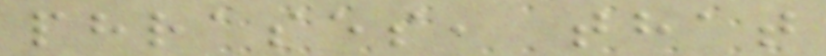phrases, that
